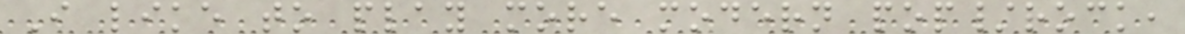I like to play more modern pop/rock,
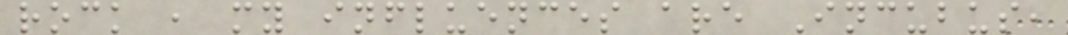rock , my influences are Incubus,
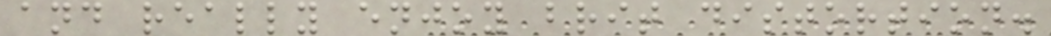and really enjoy brit distortion.
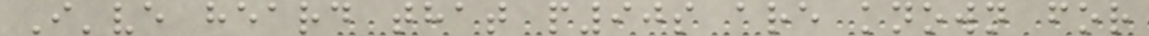I've heard that p90s are known for
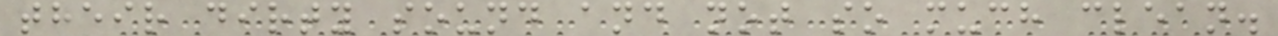their dirty sound and not so much clean.
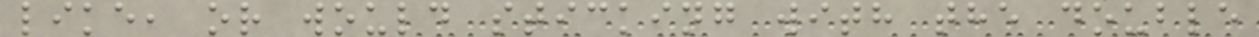like, or would sticking with the double
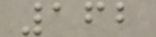162
